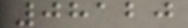08120
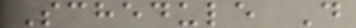Schedule D
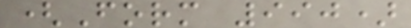(Form 990)
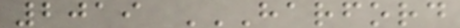2019 HARFORD
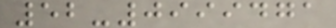52-0999471
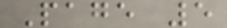Page 5
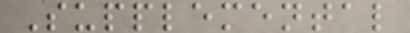Supplemental
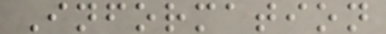Information
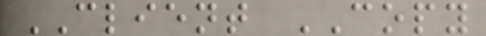CLIENT COPY
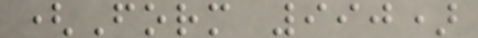(Form 990)
